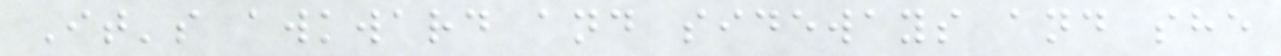It's awkward and sideways and she
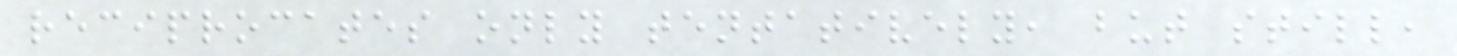reciprocates only tentatively, but still,
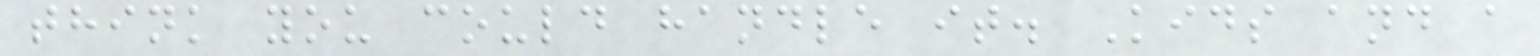think you could handle it. Kids and a
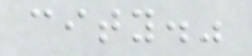city."
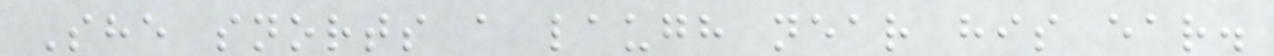She snorts a laugh near his ear.
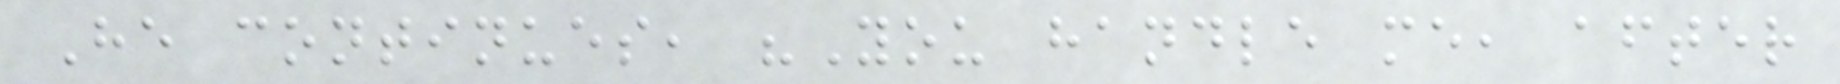He continues, "You handle me, after
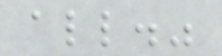all."
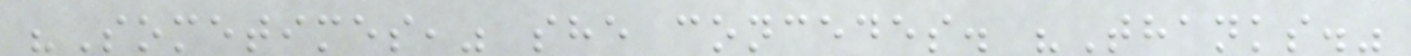"Sometimes," she concedes. "Thanks."
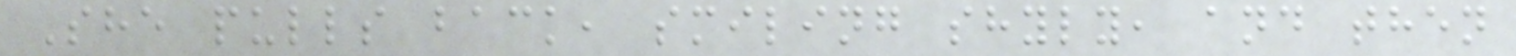She pulls back, smiling shyly, and then
